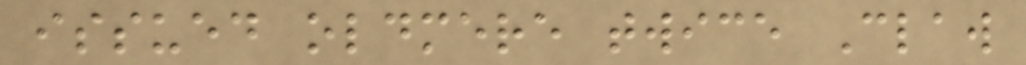issued oldmere twice Claw
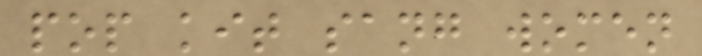pop kit sang women
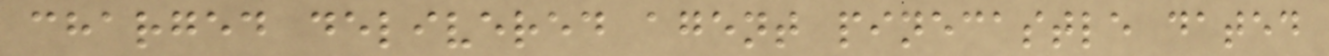charged delivered agent pinecastle dated
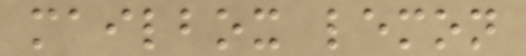mailbox lemon
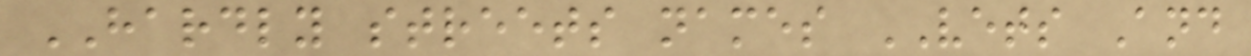HARDLY streets names VETS And
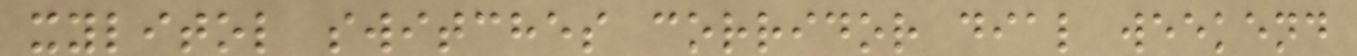xylitol switches corridor dial weekend
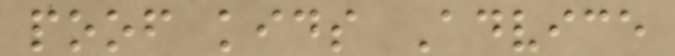poof kids Advice
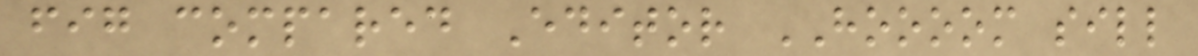fig compared Editor HOOOOM sill
